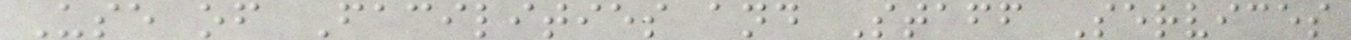Use of Facilities and Staff Services
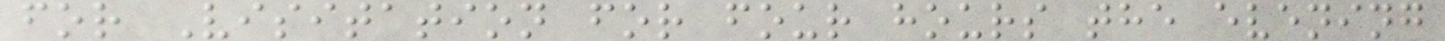for Visitation for four hours the evening
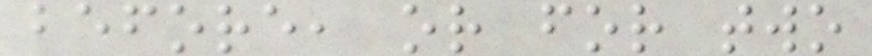before, or for two
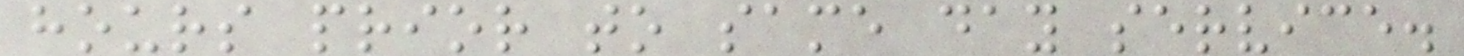hours prior to same day service.
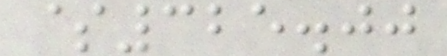$325.00
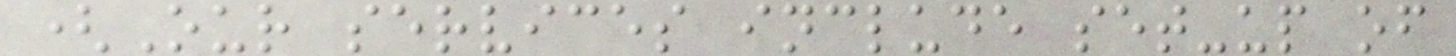(Our services include set-up of
